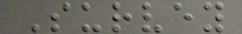Survey
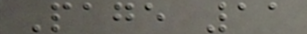Page 11
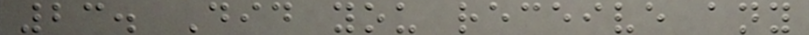23. Did you receive any
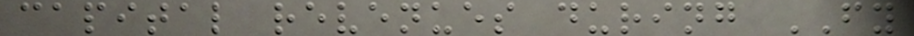capital revenues during FY
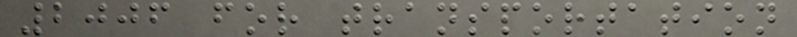2006 for transportation
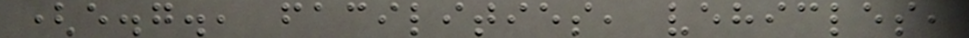(e.g., facilities, vehicles,
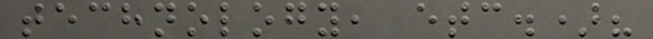technology, etc.)?
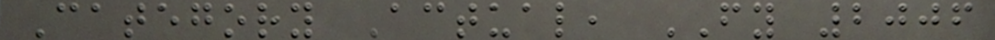Category Actual, FY 2006
